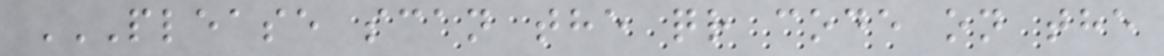PLEASE SCAN THE QR CODE ON THE
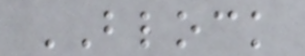BLOCK
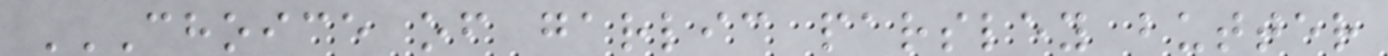CHOICE OF GARLIC PARSLEY BUTTER
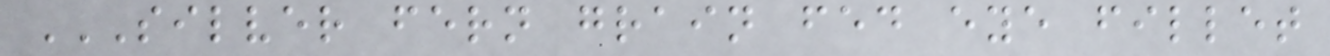SILVER FERN GRAIN FED EYE FILLET
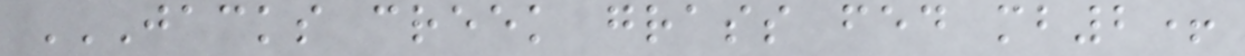JACKS CREEK GRASS FED MB2+
